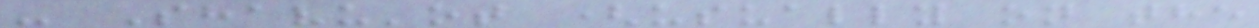- Shavu'ot (usually on the
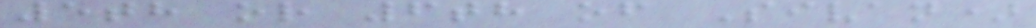5th or 6th of Sivan)
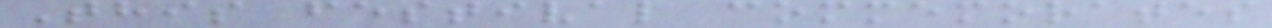This festival commemorates
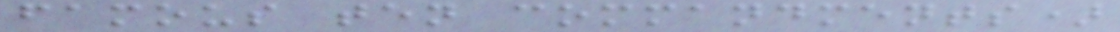famous ten commandments)
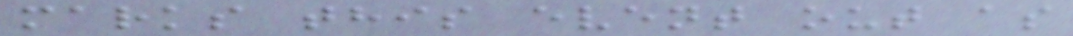marks this event out as
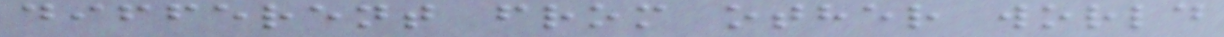different from other world
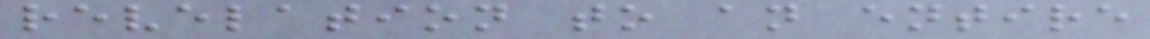revelation to an entire
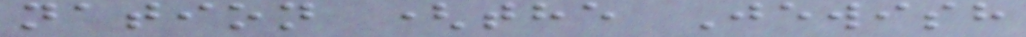nation (the Jewish
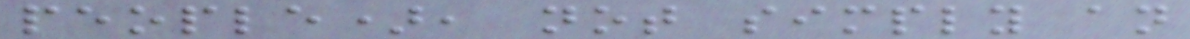people), not simply an
